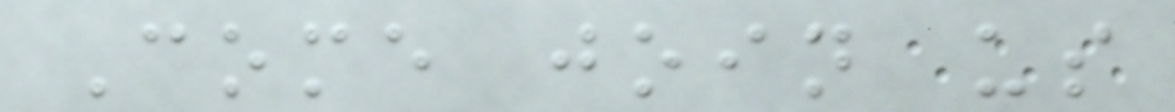Come join us
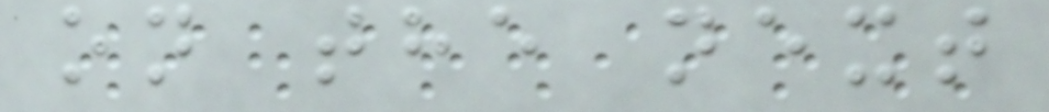on the next
